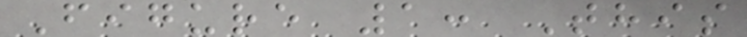Figure 1: This
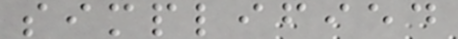simplified
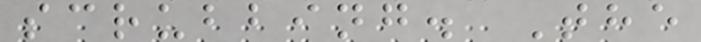scrubbing. The
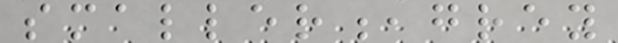smaller,grey
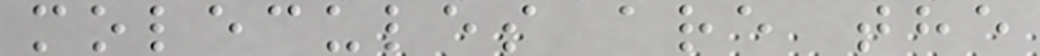molecules are the
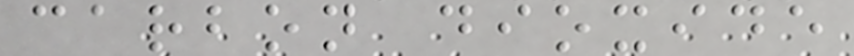carbon dioxide
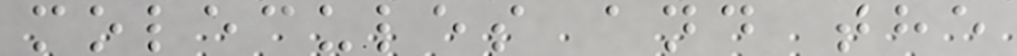molecules and the
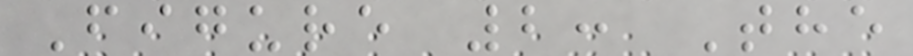Figure 2: The
